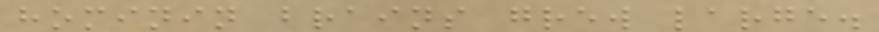hominin brains grew large.
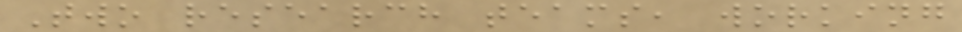Two research teams, working
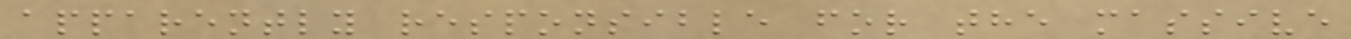apparently responsible for the massive
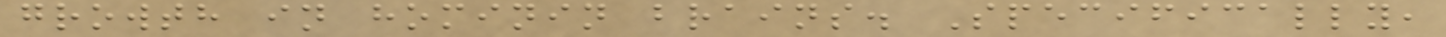growth in hominin brains. Specifically,
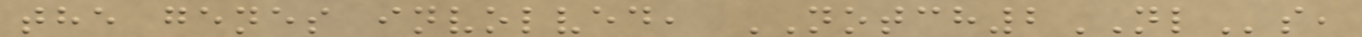the genes involved, NOTCH2NLs,
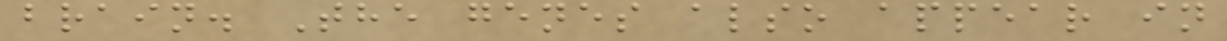brain. The genes also appear in
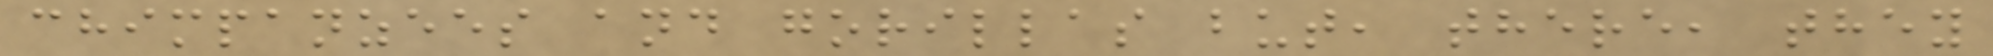chimpanzees and gorillas but, there, they
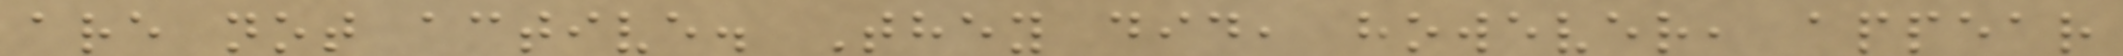are not active. They did, however, appear
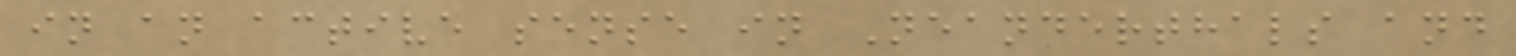in an active sense in Neanderthals and
